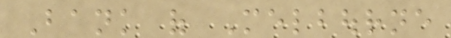Bank of Melbourne
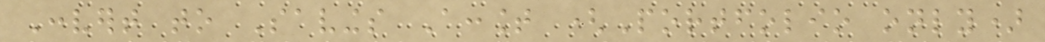Convert to Savings Account (Portfolio only)
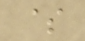$
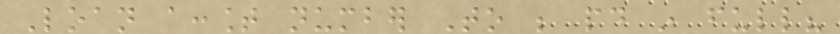Loan account number To be paid in full?
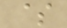$
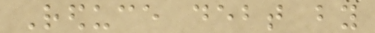Reduce debt by
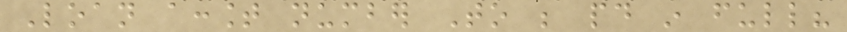Loan account number To be paid in full?
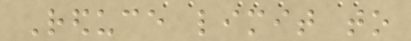Reduce limit to
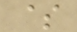$
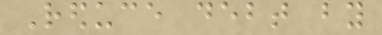Reduce debt by
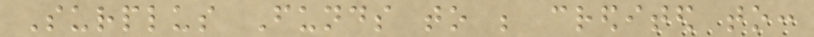Surplus Funds to be credited to:
